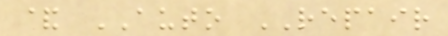& AUTO REPAIR
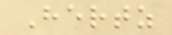Hertz
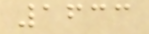1633
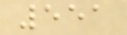551
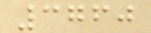3760
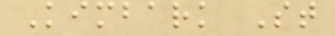Kimbark St
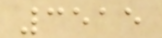3515
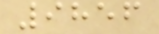9856
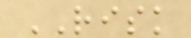RISK
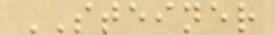STEINER
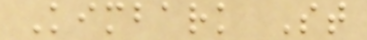Kimbark St
